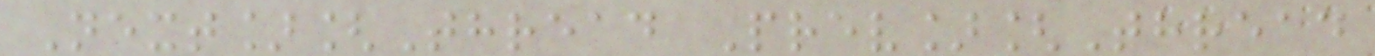Next][Thread Prev][Thread
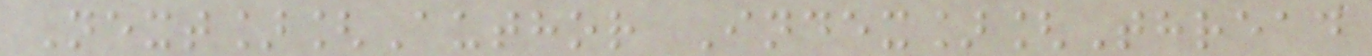Next][Author Index][Thread
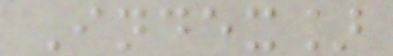Index]
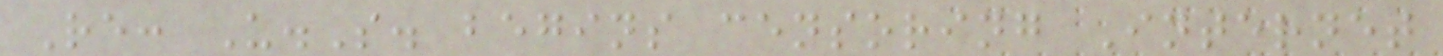Re: U.S. begins censoring Internet
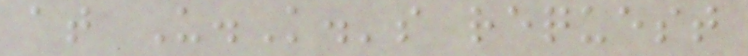at U.K.'s request
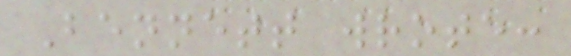Bennett wrote:
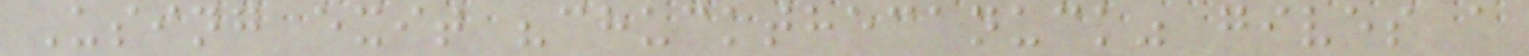Using exit "chuckthecanuck" gives a
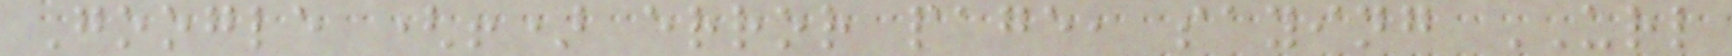Google (!) error page, saying URL
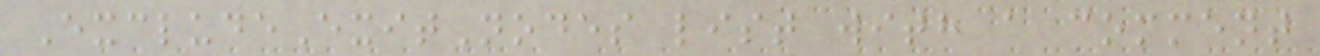ExcludeExitNodes list with a comment
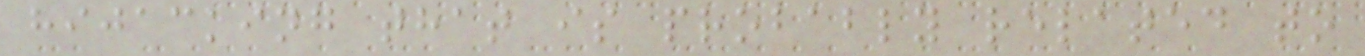hijacking that is probably related to
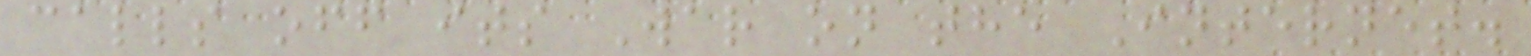calls off its War on the Internet.
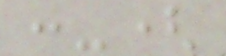:-(
